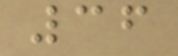36
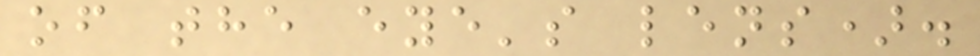of the eye's lens).
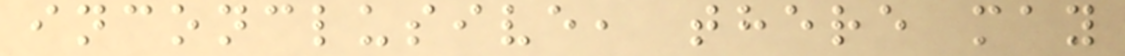inconclusive, there may
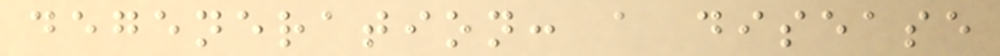degeneration: a disease
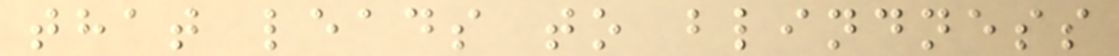that leads to blindness
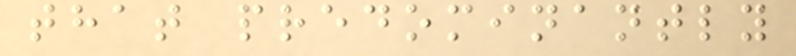that predominantly
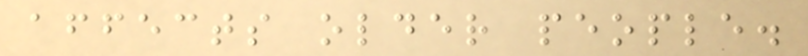affects older people.
